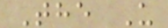The U
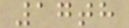17th
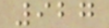927
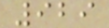929
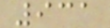931
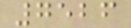7526
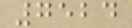7524
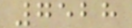7528
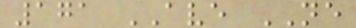171 AVE NE
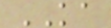KA
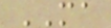MA
